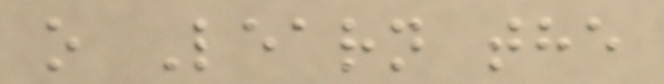o Learn the
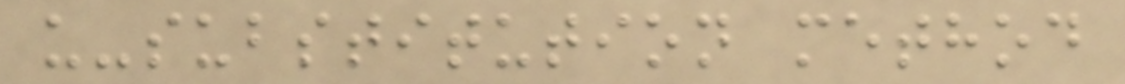u-substitution method
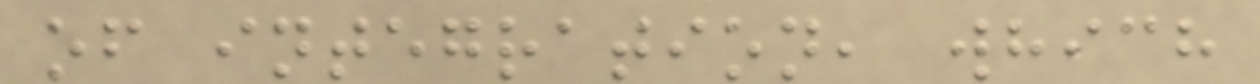of integration, which
